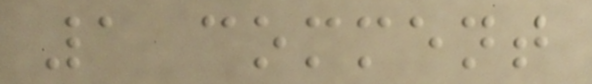1 comment
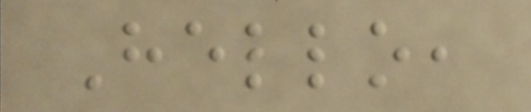Hello,
